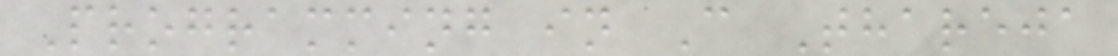Programming in C Thareja
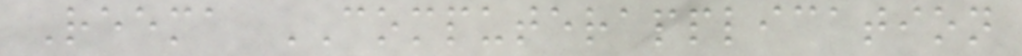Reema COMPUTERAPPLICATION
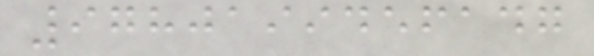9780199456147
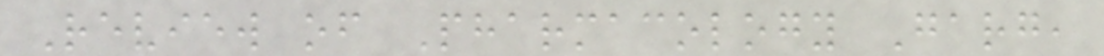Review of Pharmacology Garg,
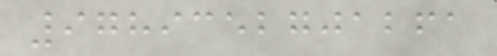9789352701261
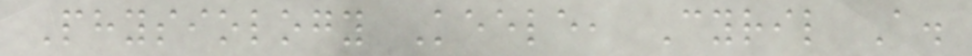Physiology Keele, Cyril A.
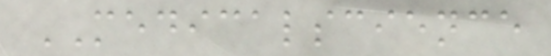MEDICALSCIENCE
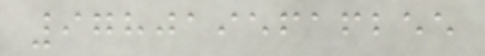9780195616255
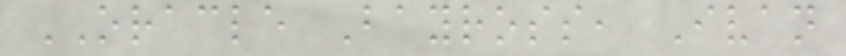ORACLE Bayross, Ivan
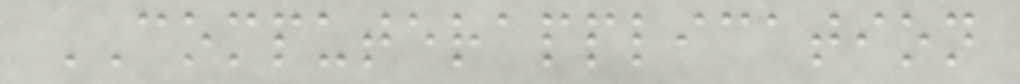COMPUTERAPPLICATION
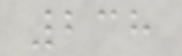238
